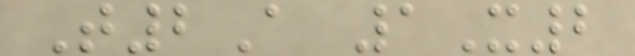T2A 1X2
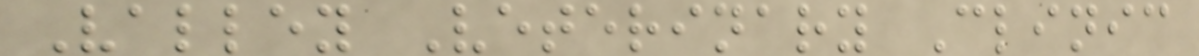Valley Veterinary Clinic
